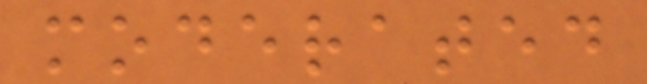moderated
